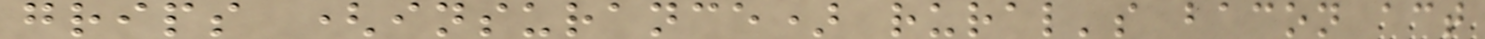grips (insurance) rural's bacon act
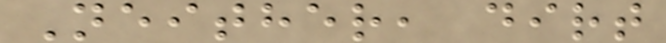Neither, dirt
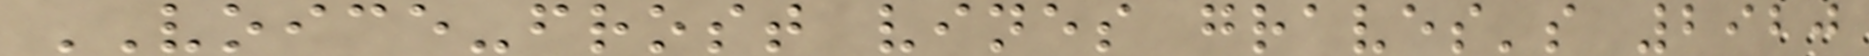VOICE-frost vines graves's 2920
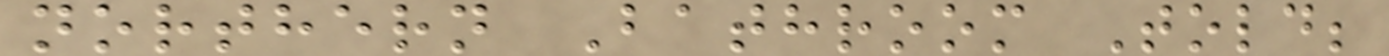northern Bathroom Told;
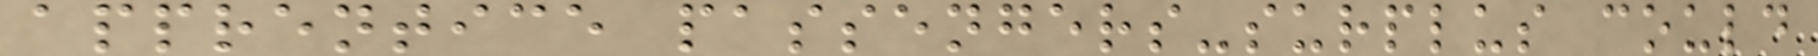apprentice passengers-surplus could
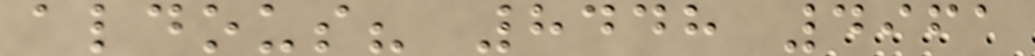aldous? 8448 4961
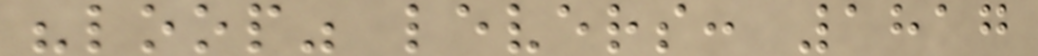"loop" levers: 1817
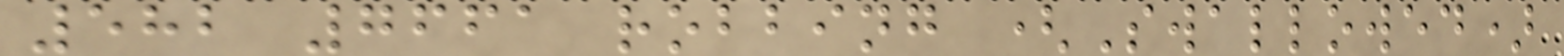582 7661 robbing (Swallowed)
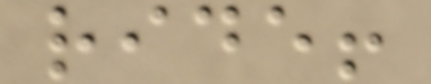ride!
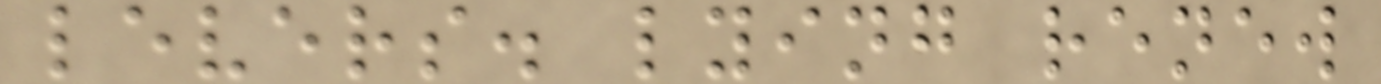levers. lying renew
